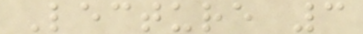Lecture 3
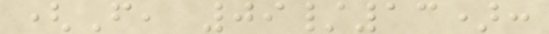(F, 09/13):
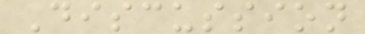Discussion
